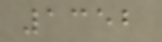1352
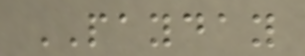PAYDAY
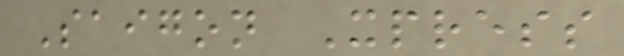Saigon Xpress
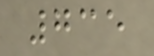735
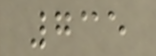735
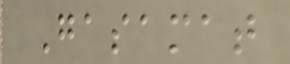Gasamat
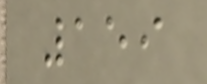159
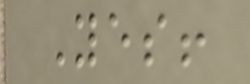Yes!
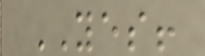YES!
